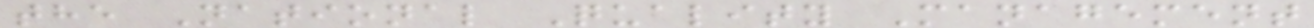the National Quality Management
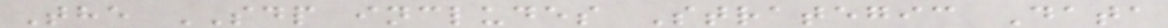The SDP includes Strategic Data
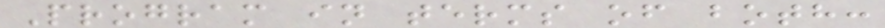Program in terms of both:
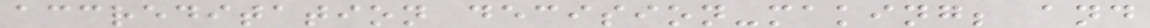accreditation decision-making; and
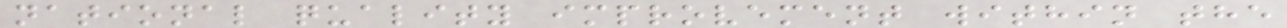national quality improvement within the
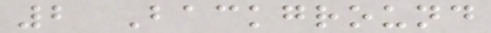2 Background
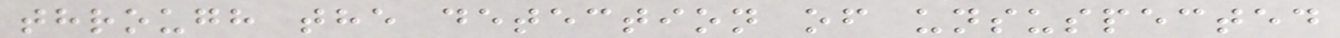through the detection of unsuspected
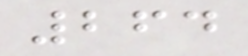264
